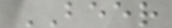BEER
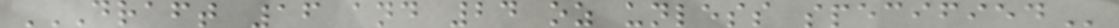DRAFT 16 AND 24 OZ UNLESS SPECIFIED
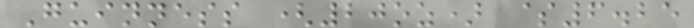Guinness (20oz) $6.25
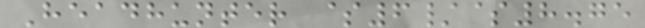Headhunter $6/$8.75
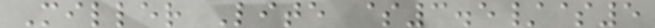Miller Lite $3.5/$5
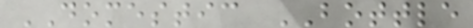DOMESTIC BOTTLE
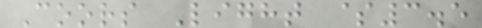Coors Light $3.5
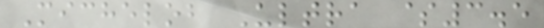Michelob Ultra $3.5
